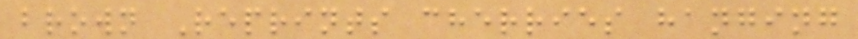brown Reprints cherries hanging
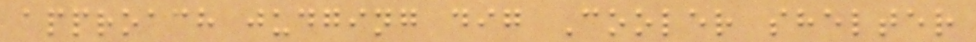approach judging dig Cooler shelter
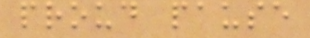proud pause
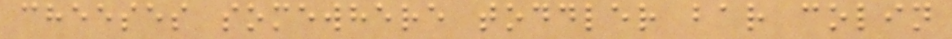cheeses somewhere toddler bar colin
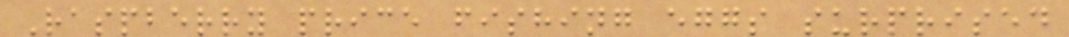Raspberry price fishing eggs surprised
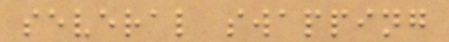several swapping
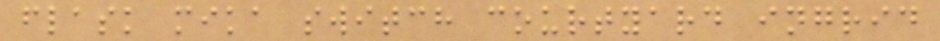flask mika switch courtyard ingrid
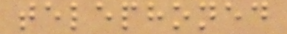telephoned
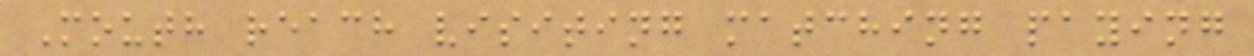Mouth reach visiting matching paying
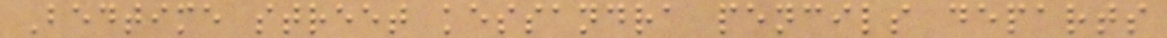Bedtime street kessandra pencils departs
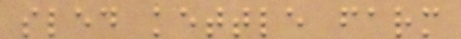sled kettle farm
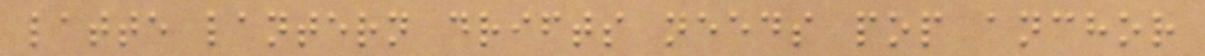latte lantern drifts needs pop anchor
